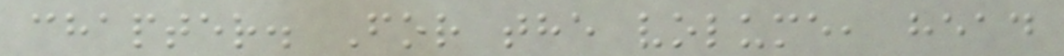chapter. For the volume, head
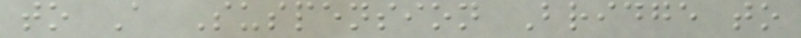to A Suspension Bridge to
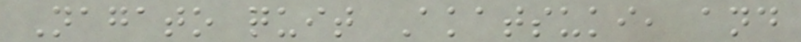Nagato quit Akatsuki, and
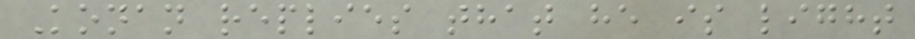Konan replies that he is light
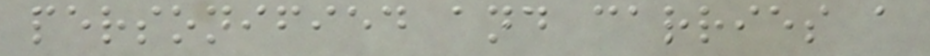personified and carries a
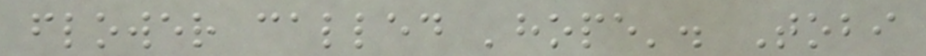flower called 'hope'. Tobi
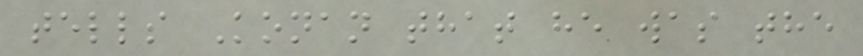tells Konan that he was the
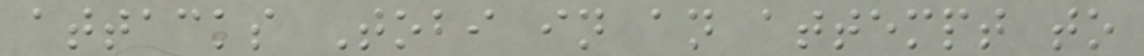attacks Tobi in an attempt to
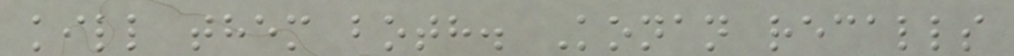kill them both. Konan recalls
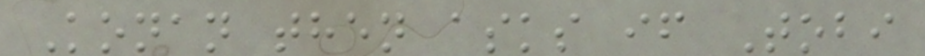Konan then asks if Tobi
